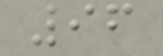96
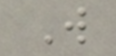W
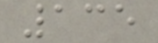135
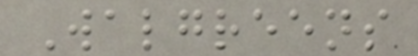Walgreens
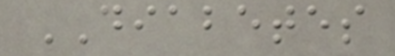DIABETES
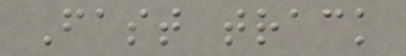Fast track
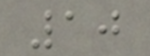10
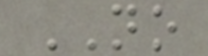NO
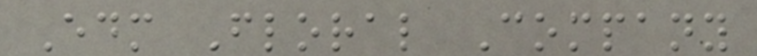Edm Floral Company
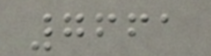7661
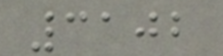3102
